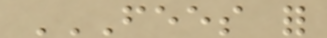FEES FOR
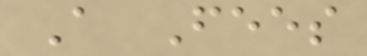A Fees
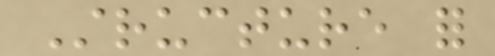Structure for
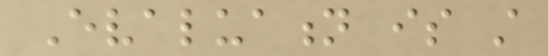Evaluation is still
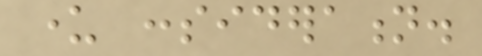under consideration.
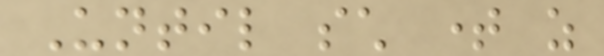Until such time as
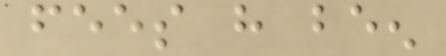fees have been
